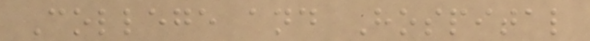College and Hospital
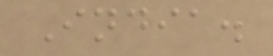India.
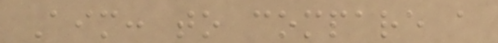Aim: to compare a
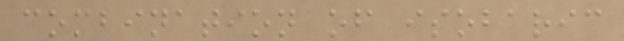combination of isobaric
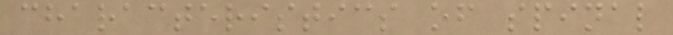characteristics of spinal
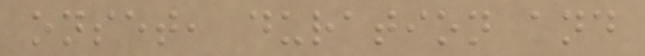onset, duration and
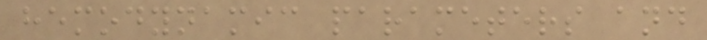hemodynamic parameters and
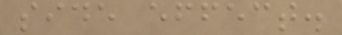side effect.
